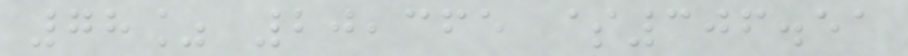78% 20,365 $306.51
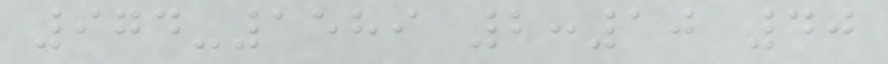974-1589 2:10 40
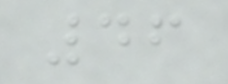46
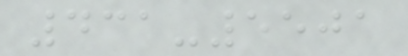431-5501
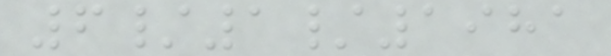6/1/1981
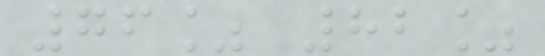76% 82%
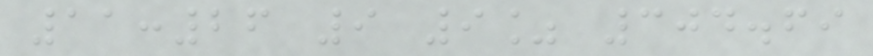11:26 9 9% 304.69
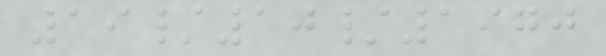19/10/1970
